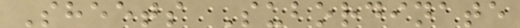Sheets Subordinate
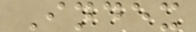Index
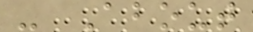- About
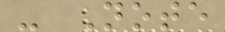- Note
